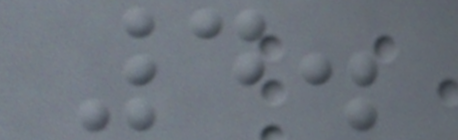4.
